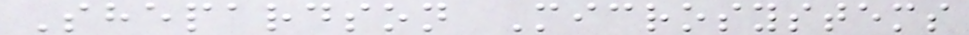Shepardson Microsystems
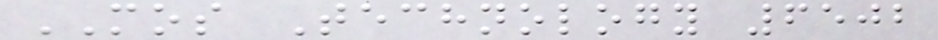MOS Technology 6502
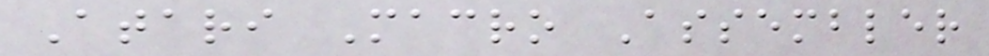Atari Macro Assembler
